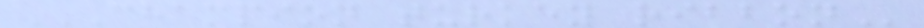CHAMPION TURKEY RIBBON
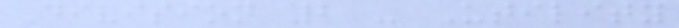Division 2 - Utility
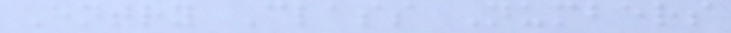Entry Class Numbers
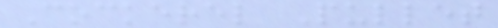Cockerel Pullet
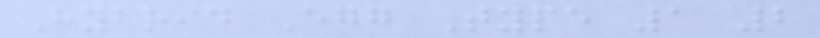Hybrid Egg Type 1 2
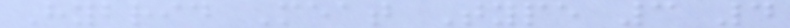Hybrid Meat Type 3 4
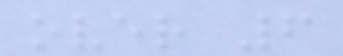over 6
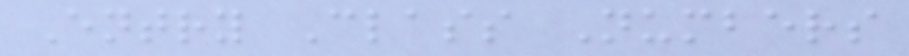Entry Class Numbers
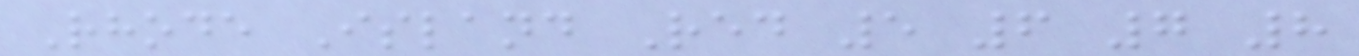Rhode Island Red 5 6 7 8
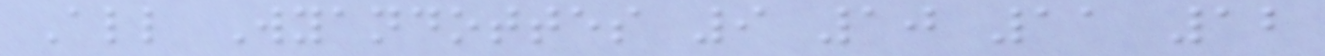All Wyandottes 9 10 11 12
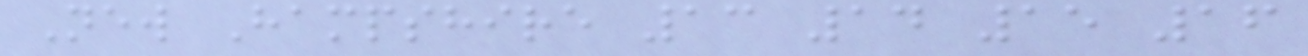New Hampshire 13 14 15 16
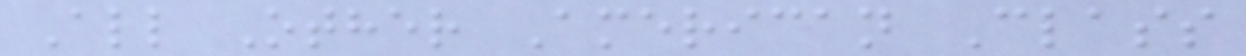All Other American Class
